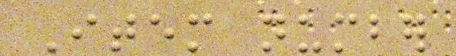Item number
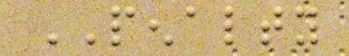PENALTY
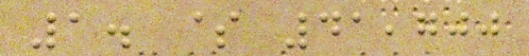1. $ 41,700
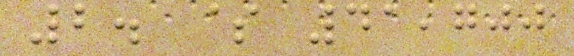2. $ 41,700
